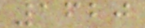1620
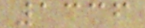1336
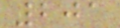201
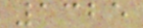1325
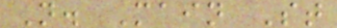N. Main St
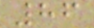86
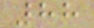88
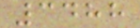3488
